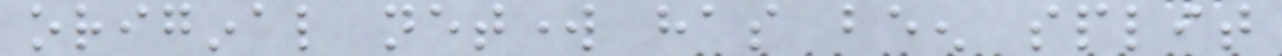original network has been split
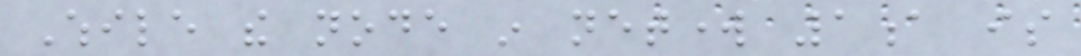While the node in network 1a is
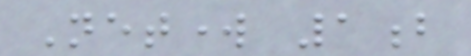Network 1b
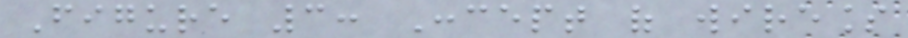Figure 3: Concept of wireless
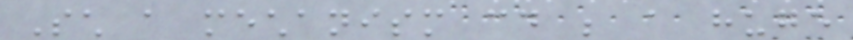Such a mechanism could be a huge
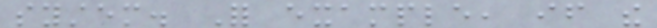system. For example, if the
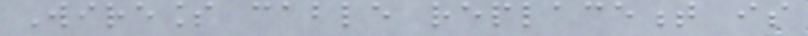Wireless cable replacement is
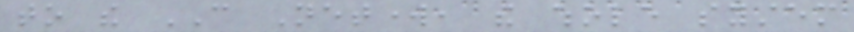to the CAN Network, the whole system
